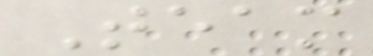Team
